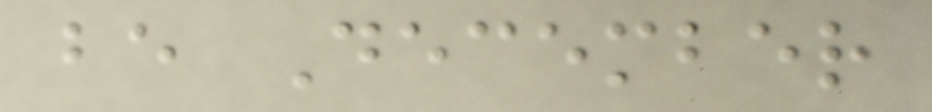be December
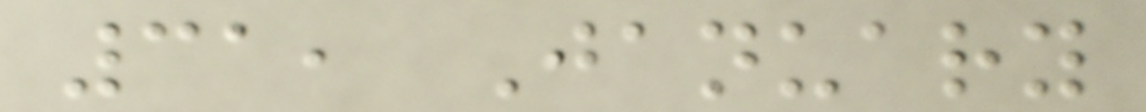31, January
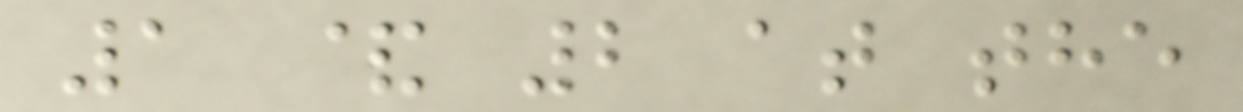1 & 2 at the
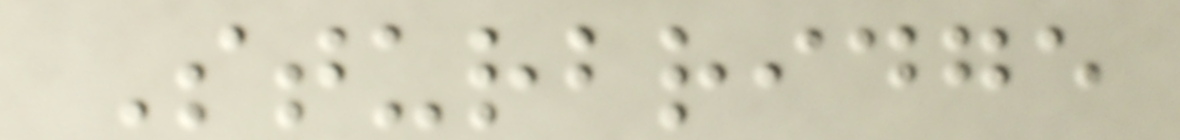Sturbridge
